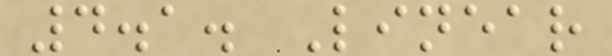4.1. Linear
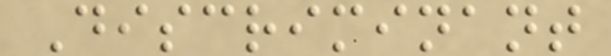Discriminant
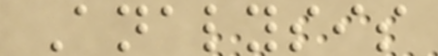Analysis
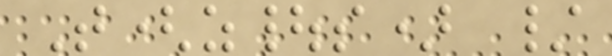T(z|s) /
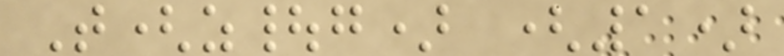T(z|g) (1)
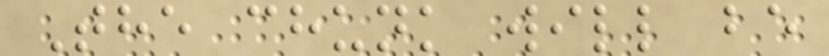The chunk will be
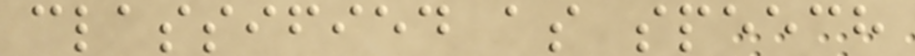classified as speech
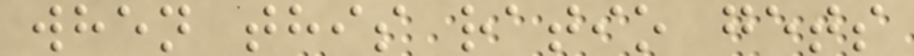when this ratio gets
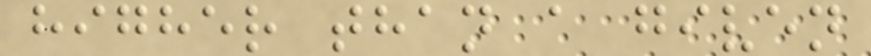higher than a given
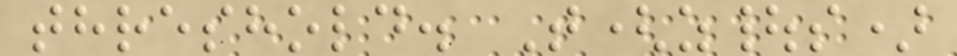threshold. T(z|s)
